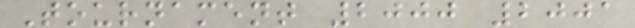Tournament 2000 2001
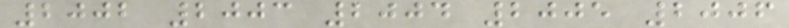2002 2003 2004 2005 2006
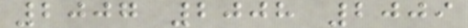2007 2008 2009
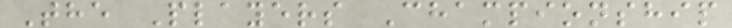The Players Championship
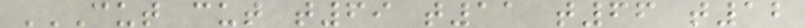CUT CUT T69 T11 T66 T12
